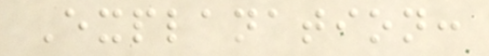Explanation:
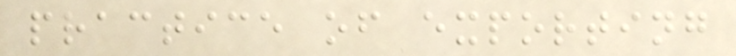practice of exporting
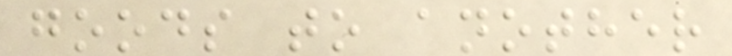goods to another
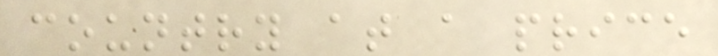country at a price
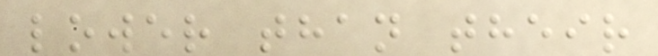lower than their
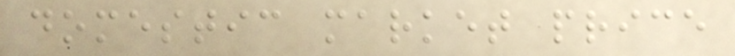domestic market price
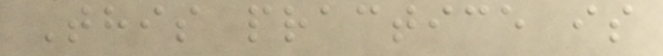This practice is
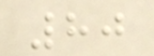80
